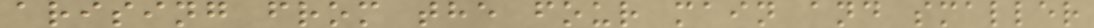arising from the four main and smaller
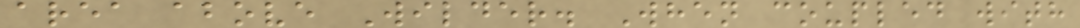area above Wilder. When coupled with
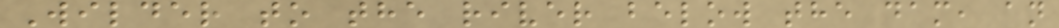Wilder to the river below the dam, an
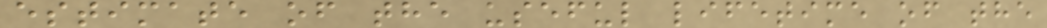estimate of the useful lifetime of the
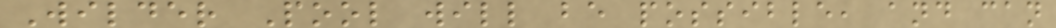Wilder Pool will be possible, and can
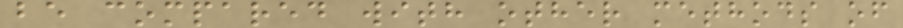be compared with other methods of
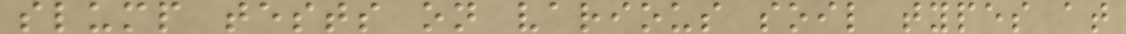slump tests on various soil types at
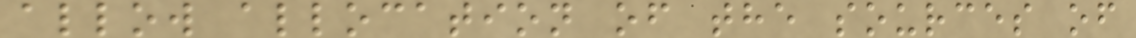allow allocation of the sources of
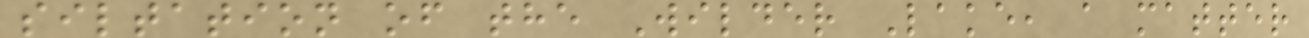siltation of the Wilder Lake, a matter
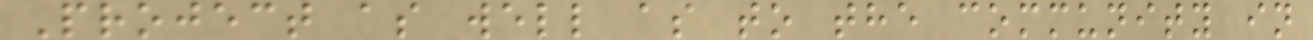Project as well as to the community in
